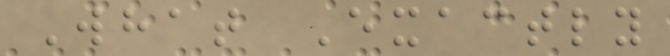What Exactly
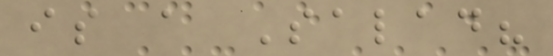is a Salad?
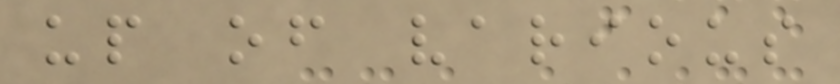up of various
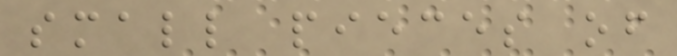small pieces of
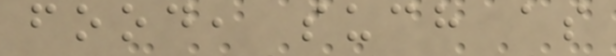food, such as
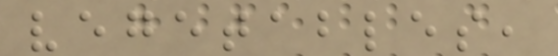vegetables,
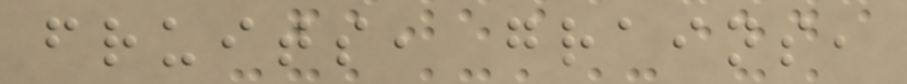fruits, grains,
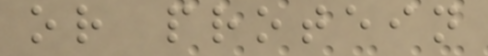or protein
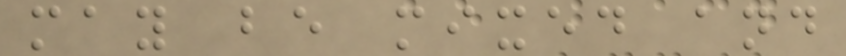may be mixed and
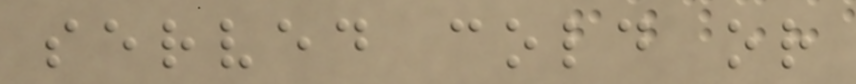served cold or
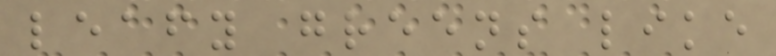leafy greens like
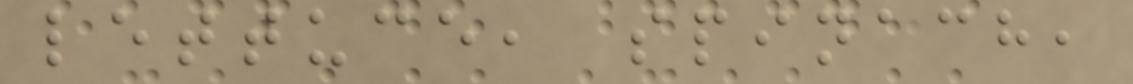lettuce, spinach,
